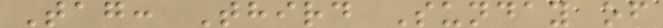Tag: Third Sunday of
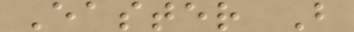Easter B
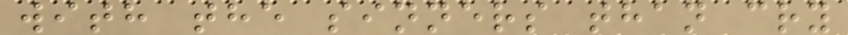with the sinners than cry
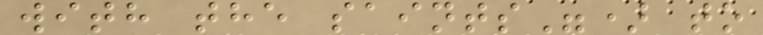with the saints") to
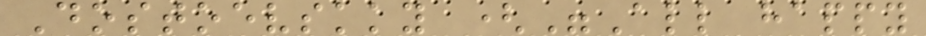Dostoevskky ("All happy
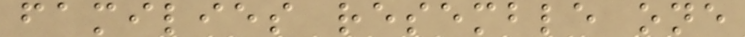families resemble one
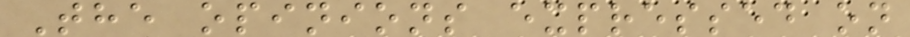The opinions expressed on
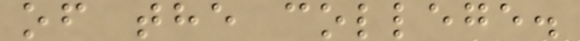of the college.
